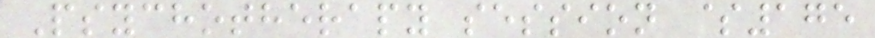Psychotherapy session $175
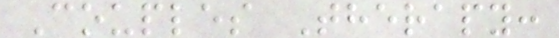Couples Therapy:
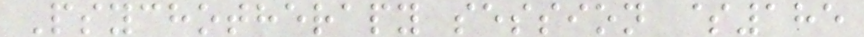Psychotherapy session $185
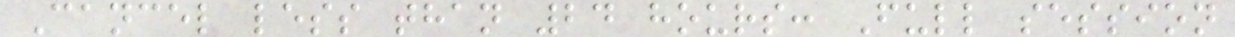Cancel less than 24 hours: Full session
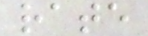rate
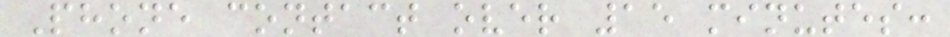Phone contact over 15 minutes:
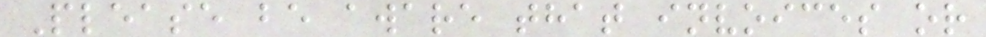Please be aware that invoices or
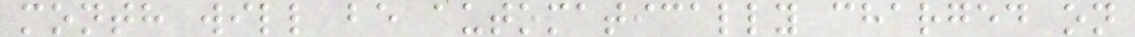month will be automatically charged on
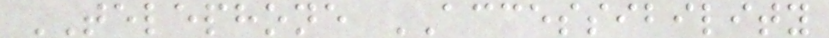TELEPHONE ACCESSIBILITY
